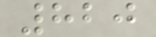820
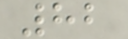82
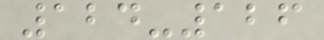124-126
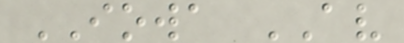IOWA AV
